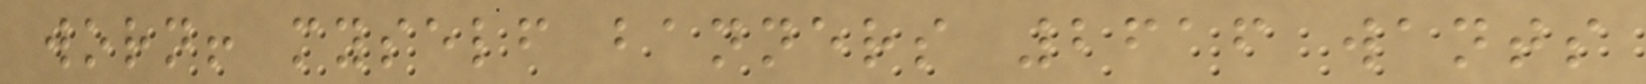worn! myself banners 2616 wants
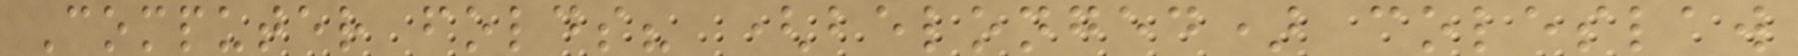Computer folds? (belonged) coleslaw
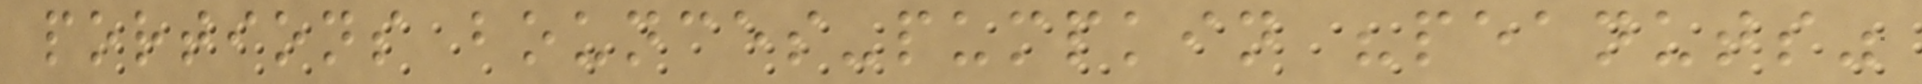portions bounces-pumpkin "peanuts"
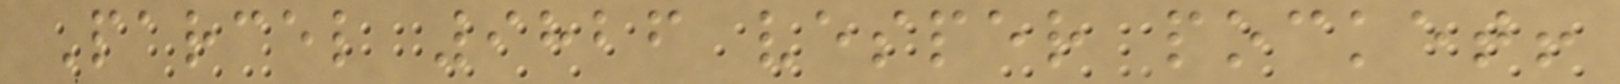Parcel 9826 vesper pocket!
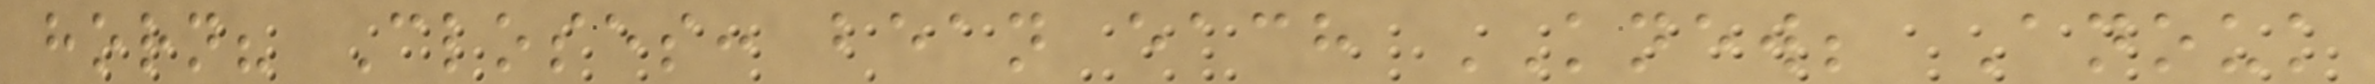horn? Closes: bean each KNEW; Anouk
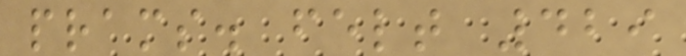prams. felt 429
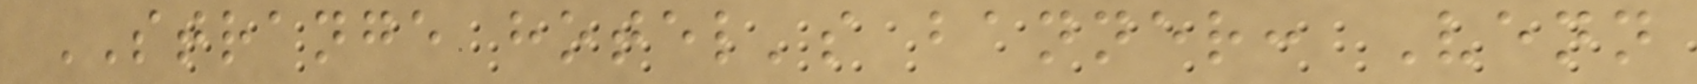STRANGE hotel's banner: Venn
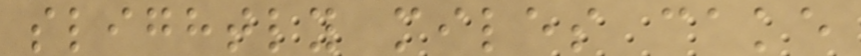slightly miles cake
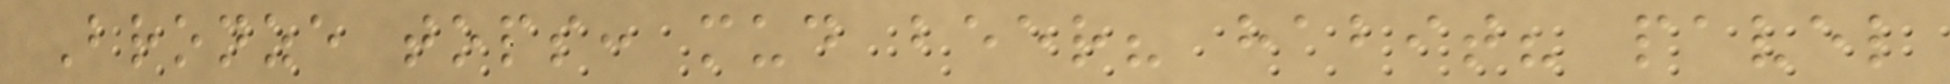Bronze tops: mud beer? habit? pavel
